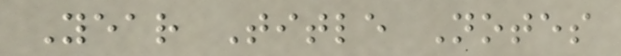Year Title Notes
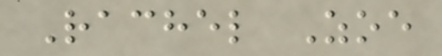Rachel Zoe
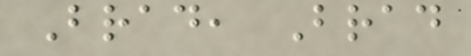Brad, Brad
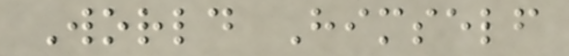World Himself
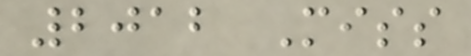2012 Miss
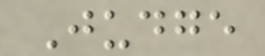Judge
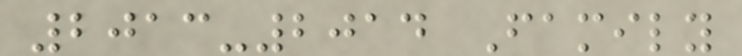2013-2014 Family
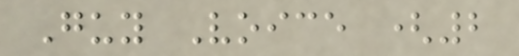Guy Voice (2
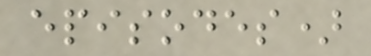episodes)
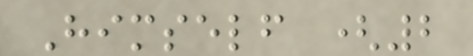Himself (2
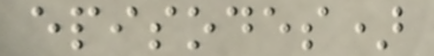episodes)
